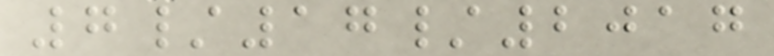7/17/2017
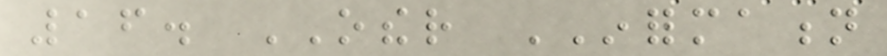16. OTHER INFORMATION
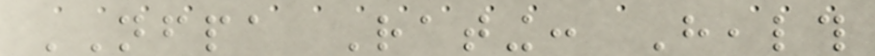NFPA Rating: Health
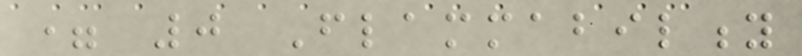= 0 Flammability
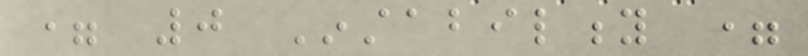= 0 Instability =
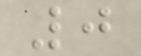0
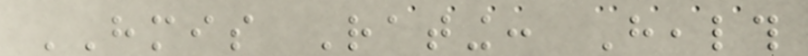HMIS Rating: Health
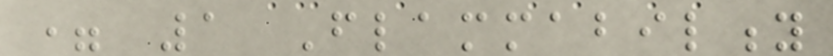= 1 Flammability
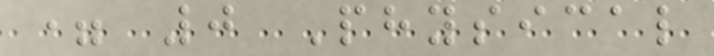= 0 Physical
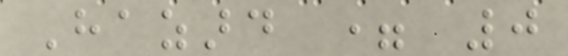Hazard = 0
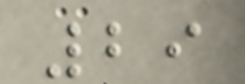29
